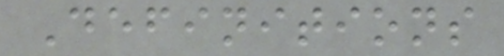Definitions
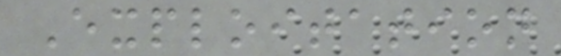Exploitation
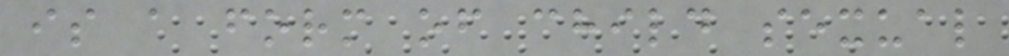is a form of child sexual
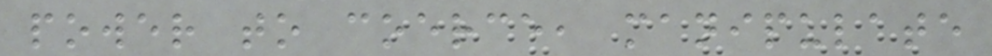power to coerce, manipulate
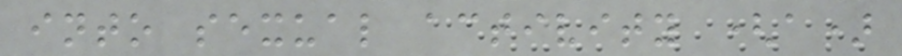into sexual activity (a)
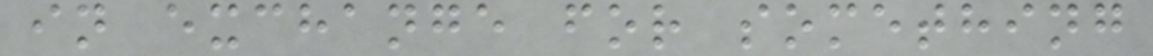in exchange for something
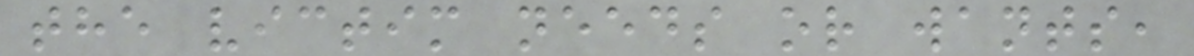the victim needs or wants,
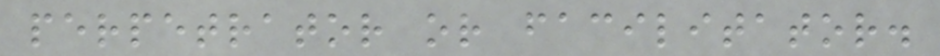perpetrator or facilitator.
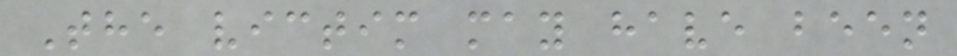The victim may have been
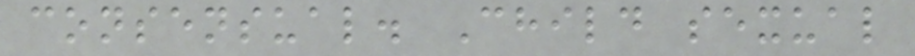consensual. Child sexual
